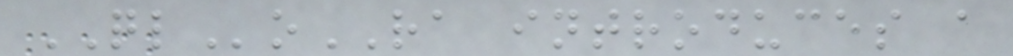QLoRA introduces a
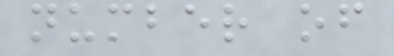number of
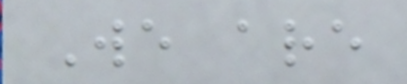We are
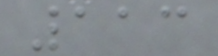113
